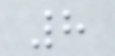8
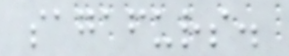sagafurs.
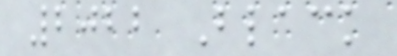2022 Black
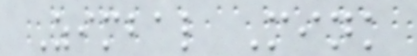Zimbal Mink
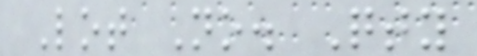Lot No. Qty
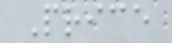Price
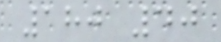180 40
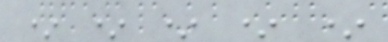* * * * *
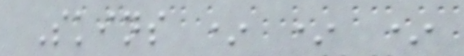Skins * * *
